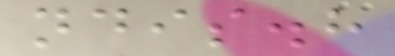ndis.h
